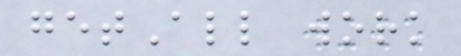getAll work
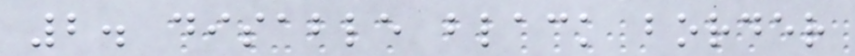2. disable black border
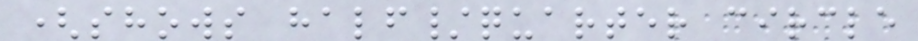(shows half/quarter circle
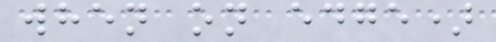when on edge)
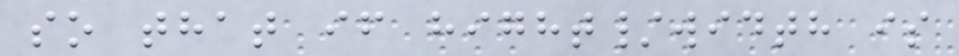so that if hight/width is
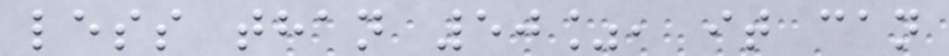less than 50%, it can
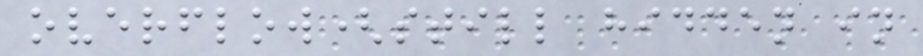overflow(still hidden in
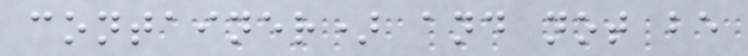container) and not be
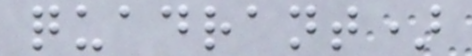quadrant)
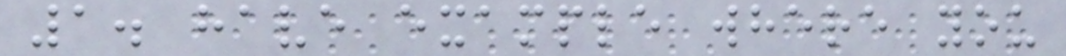1. have example where you
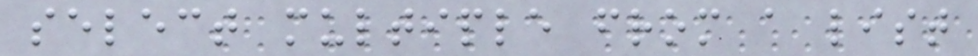select multiple from a list
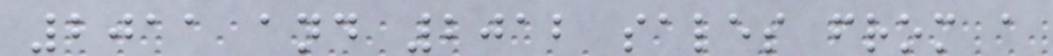2011 and 2012 sales from a
